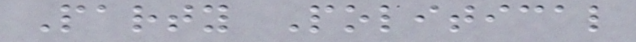Party Political
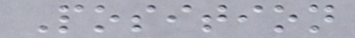Position
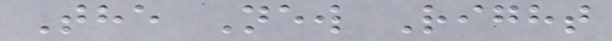The New Right
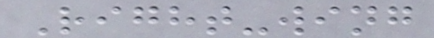Right-wing
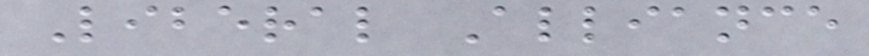Liberal Alliance
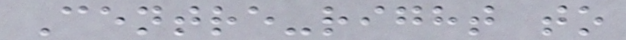Centre-right to
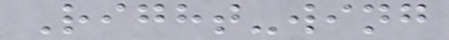Right-wing
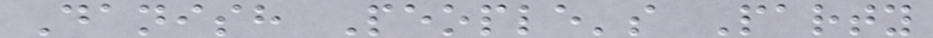Danish People's Party
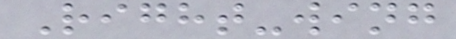Right-wing
